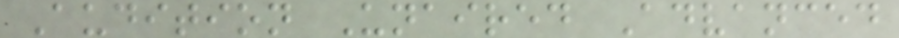Audition Unaired Advanced
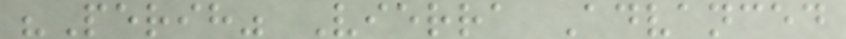"Perih" Vierra Advanced
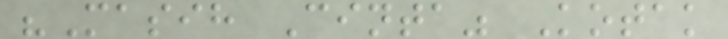"Masih Cinta" Kotak
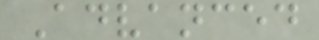Advanced
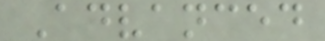Advanced
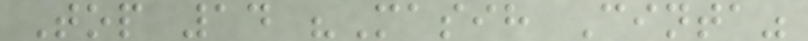Top 14 "Masih Cinta"
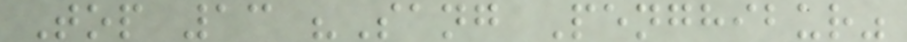Top 13 "Sang Penghibur"
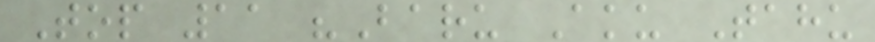Top 11 "Baru Aku Tahu
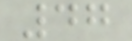47
